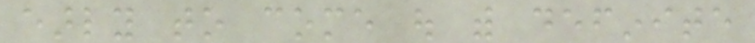early to come out with definite
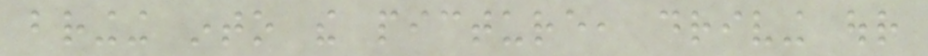bringing into the picture, driving our
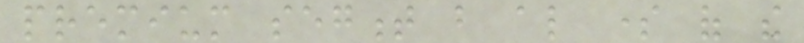premium segment but also some of the
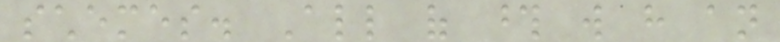schemes. All of those will have an
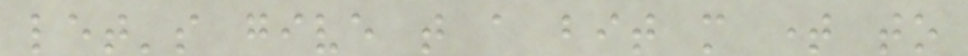let's give that a bit more time to
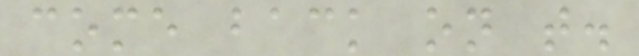come back on that.
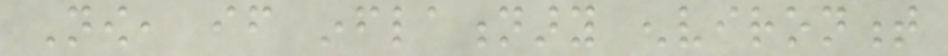Now, if inflationary environment
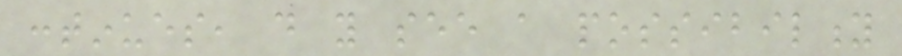continues, do you see a possibility
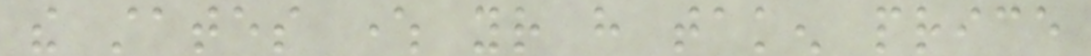the states where your have taken price
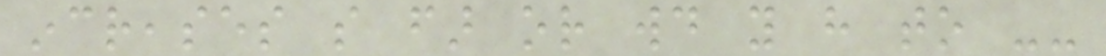increases so far or would you have to --
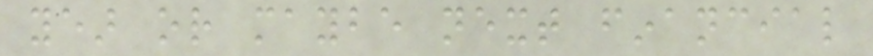year or maybe next financial
